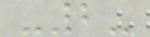-2-
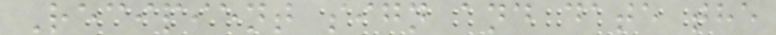Recipient sign and date the
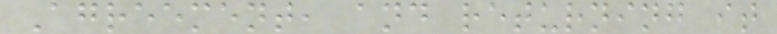Agreement, and returning it
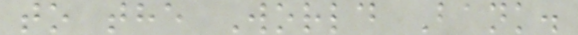to the World Bank.
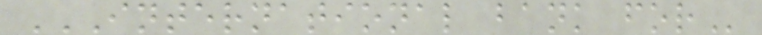INTERNATIONAL BANK FOR
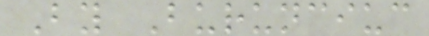By Burunciuc
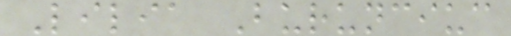Lilia Burunciuc
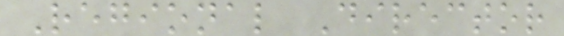Regional Director
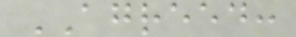AGREED:
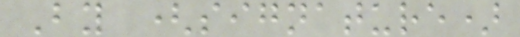By (signature)
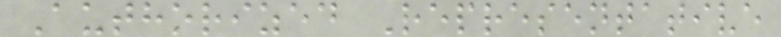Authorized Representative
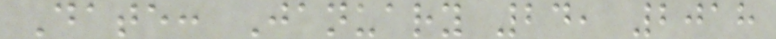Date: January 24, 2018
